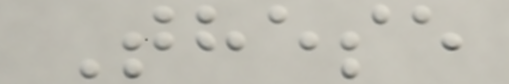These
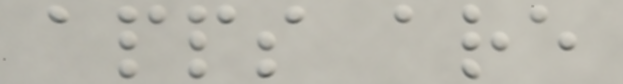apps are
